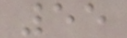55
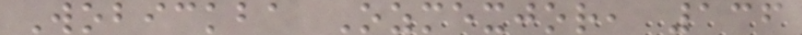Wobickba Ozmexjor, 136
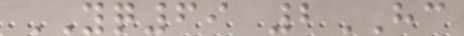YQ69 2HC
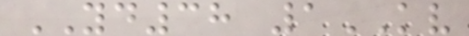YD38 1KV
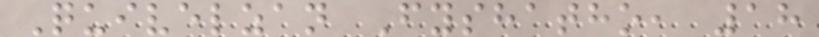Quivelzan Fyshatho, 18
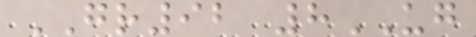GR92 8UG
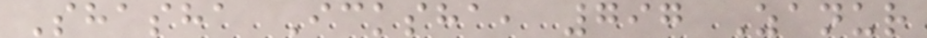Shasha Icksha, 797 Zanur
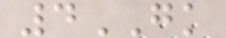4GK
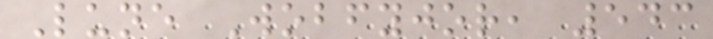Lune Wobfyjor, 543
